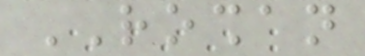ROSHAN
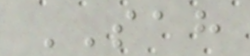SAH
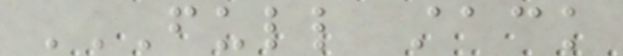FULL STACK
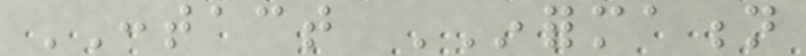CONTACT INFORMATION
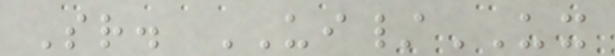Sr. UI/UX
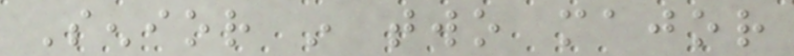Senior in two major
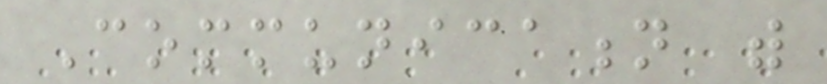Communication with
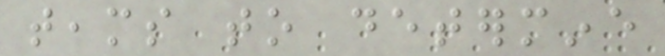teams to determine
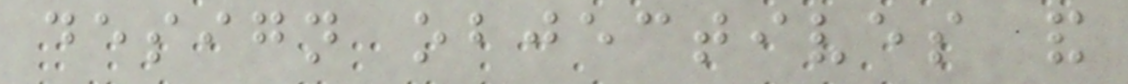design objectives and
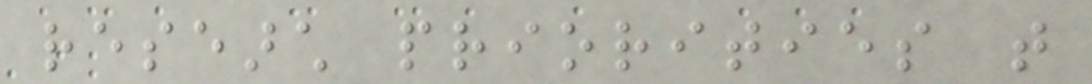research priorities that
